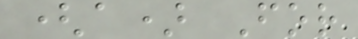(a) For
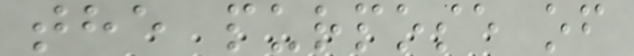the purpose of
